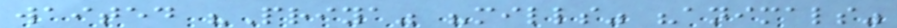waited "Priya" "mills" "animals"
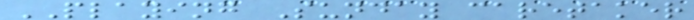PLAYING Sunday caretaker
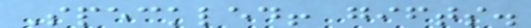Speckled! gifts.
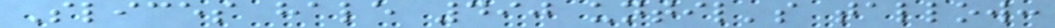Slices hale 490 until's tallow:
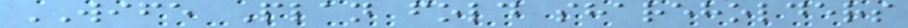WIFE Plan fold shareholders
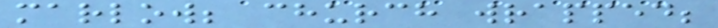marlow; church wrapped;
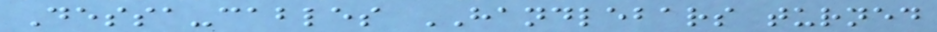Dessa-cables HANDLEBARS turned
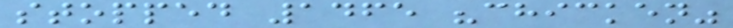stopped 1465 "chicken"
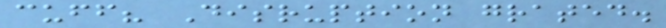cuff? Disruption grated.
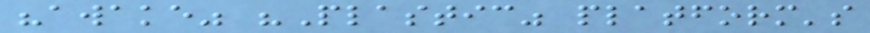"awake" "Plastic" platform's
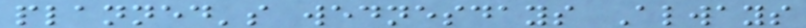planned's wednesdays Always
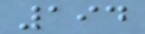194
